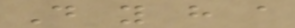Do you have a
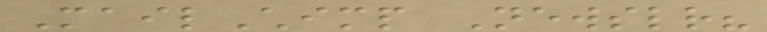MailChimp Newsletter?
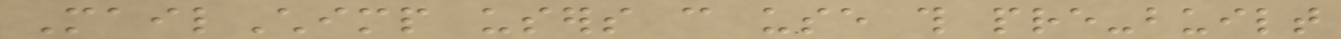MailChimp users can use this pre-built
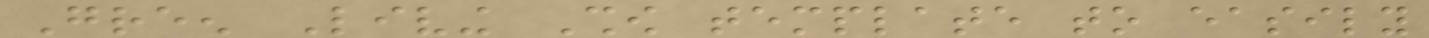Green Living Show template to easily
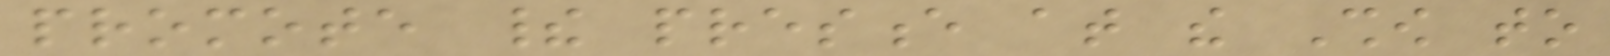promote their presence at the Show to
